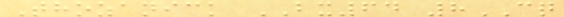Thozanick BX64 8CQ
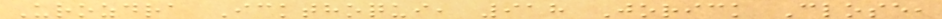Urozdra Ickthoqui, 918 Jorick Close,
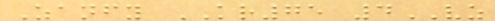Zanfy KR75 4VZ
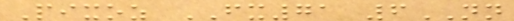Pixoz FX71 6NN
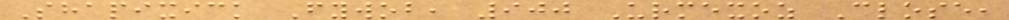Shapixick Fywob, 900 Urmexoz Close,
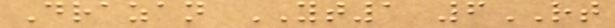Drazan YT1 6RT
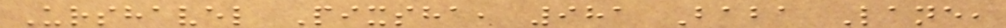Urshavel Pixsha, 981 Baba Lane,
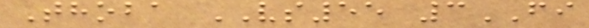Thoba VS55 3FI
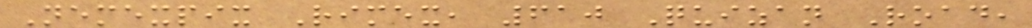Nemexpix Rimex, 610 Quizan Road,
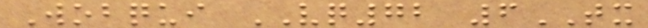Wobqui VQ72 6TX
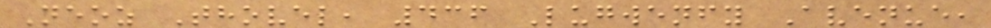Neoz Thovel, 436 Lugwenfy Avenue,
